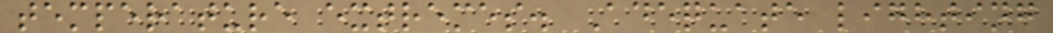temperature extremes. Adequate lighting
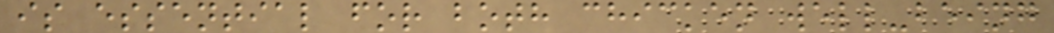is essential for both chicken well-being
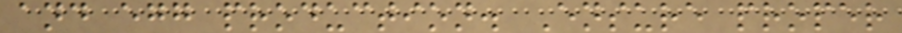and egg production. Ensure proper
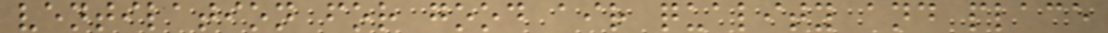ventilation for good air quality and place
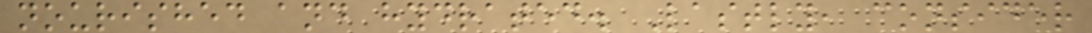nourished and hydrated. Lastly, consider
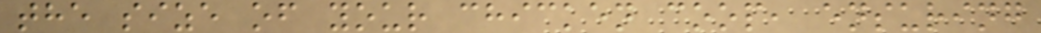the size of your chicken coop, ensuring
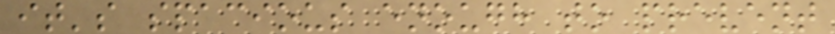it's spacious enough to prevent
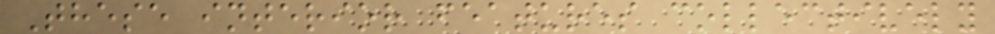These interior features collectively
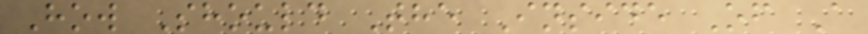How Should The Inside Of A
